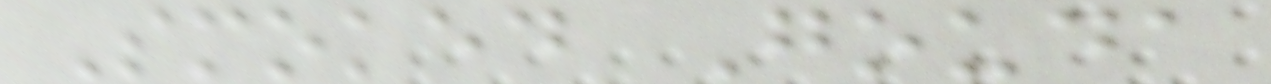Smoked Gouda
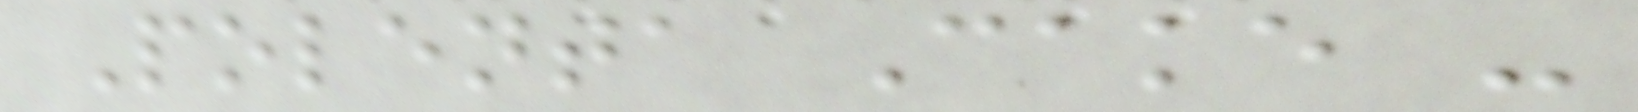Polenta Cake -
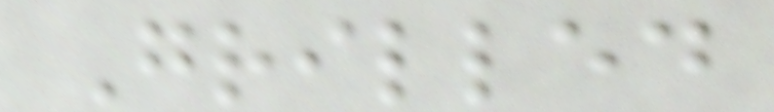Grilled
